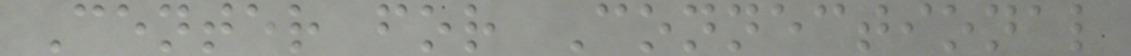Center for Connectional
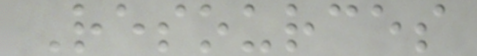Resources
